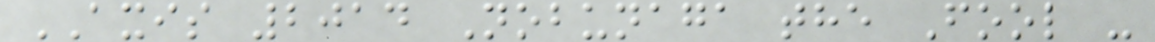AXIS 2014 Nobunaga the Fool -
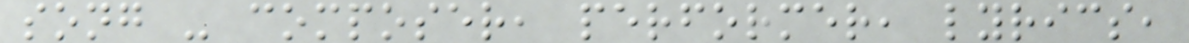song - composer, performer, lyrics,
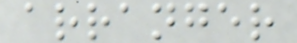arranger
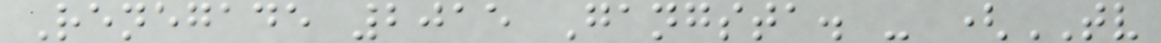Renegade 2015 Gangsta. - (TV
